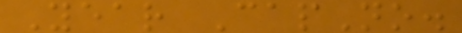Year CapNo.
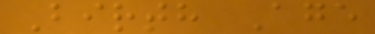Birth Age
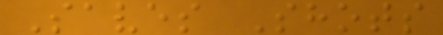Saves Shots
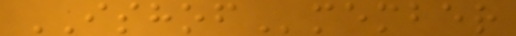ISHOFmember
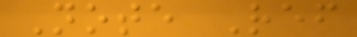Note Ref
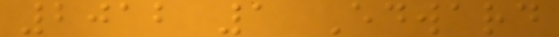2012 1 Edward
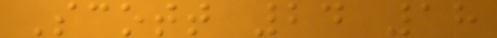Scott 24 18
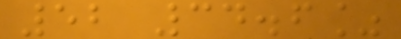52 34.6%
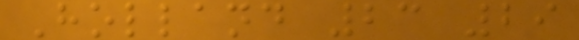Holland 23 29
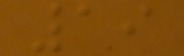19
